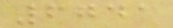6741
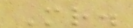Mr.
